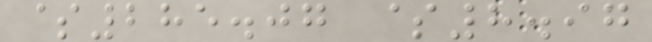$285.07 $8.97
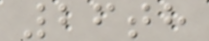26th
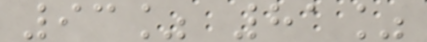93% 81%
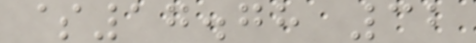$17.78 32
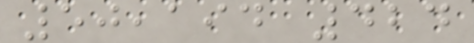50,194 424
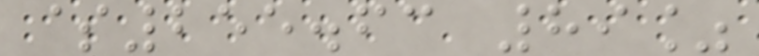$255.63 89%
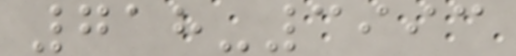718-3993
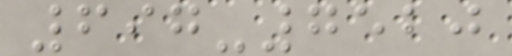697-7520
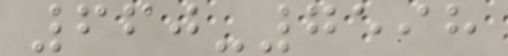660-7598
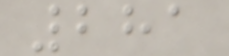281
